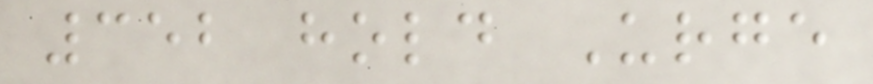352 hold Urge
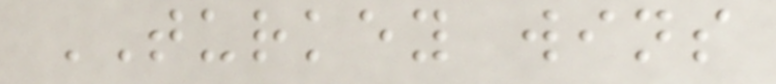TURKEY wins
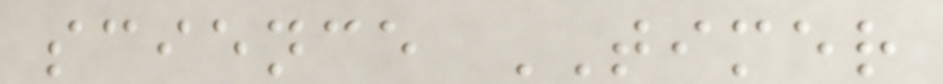science TIMER
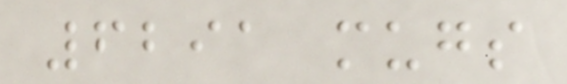6291 mugs
